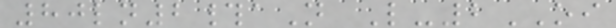80ln2#aN L-2OI
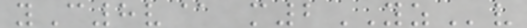yC8v@ m2YZv
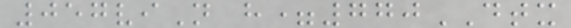057viN h=770DTX
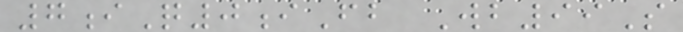7iQ0iFb Wb99S
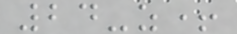24-z+
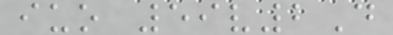iuo 59v2D
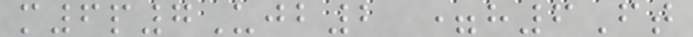m6p7Ujb2 =h6Ft
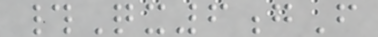#Qx6gF
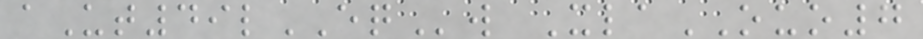aUt49lEQw XlaOUO7
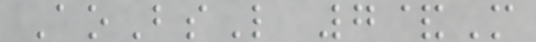AoBsL 7&M
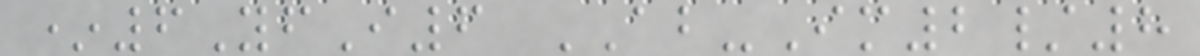*6YfI6 AB-Im2/8
